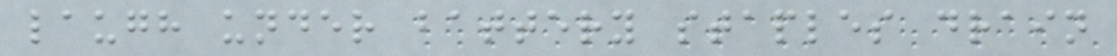laugh under battery staples drain
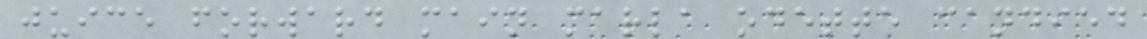juice forward main marla odette candied
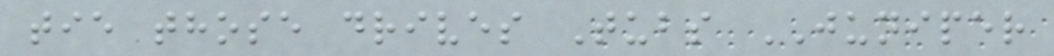tie those drives Tubs JUNIPER
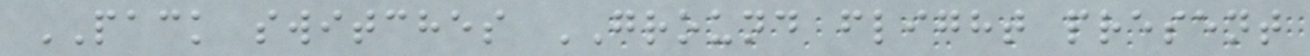PACK switches GROUND flight present
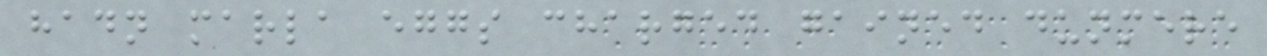hadn marla eggs charged gained dunmere
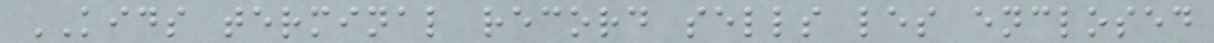KIDS terminal record sells les enclosed
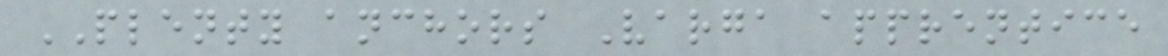PLENTY anchors Varga apprentice
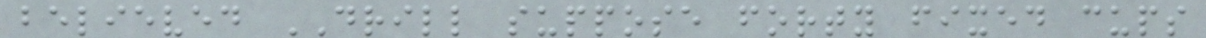believed DRILL suppose forty fixed cups
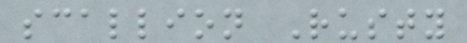scallion Rusty
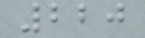220
